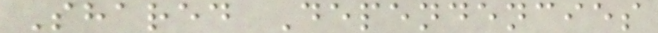Shared Dependencies
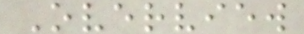Overview
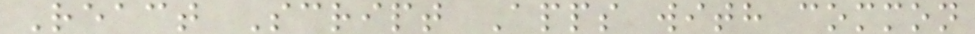React Script Apps with common
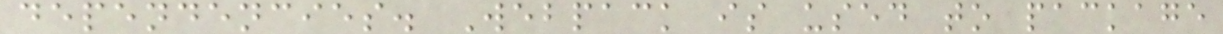dependencies. Webpack is used to package
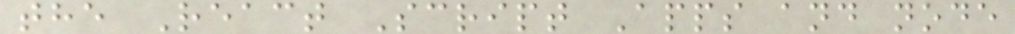the React Script Apps and node
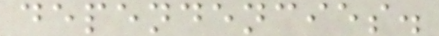dependencies.
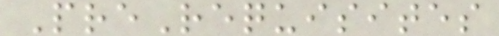PreRequisites
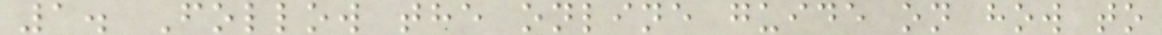1. Follow the online guide on how to
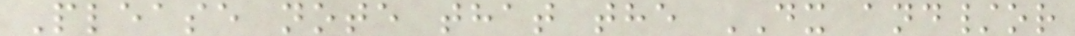Please note that the DX and/or
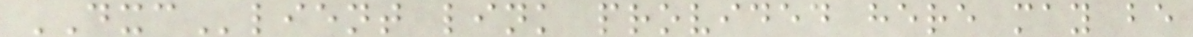DXClient link provided here may be
